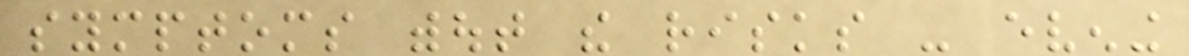symptoms without the risks - evening
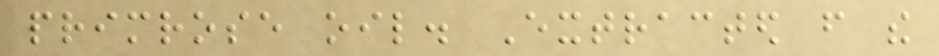primrose oil. Extracted from the
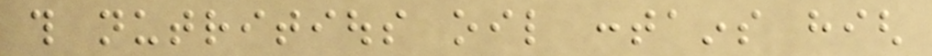this nutritious oil contains high
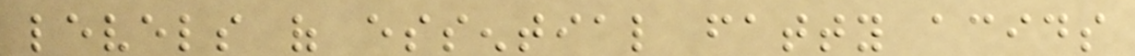levels of essential fatty acids
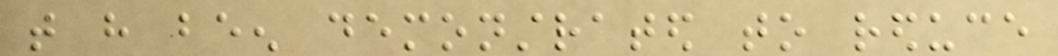that have been demonstrated to reduce
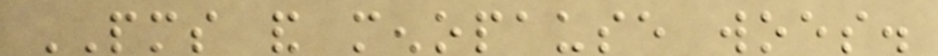PMS and menopause woes.
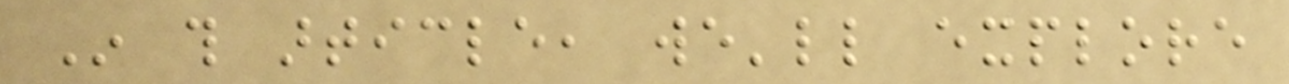In this article, we'll explore
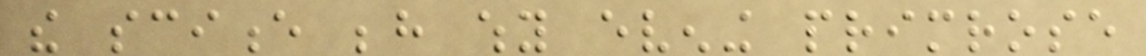the science behind why evening primrose
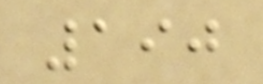190
